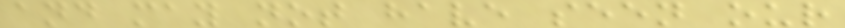and may not have seen our
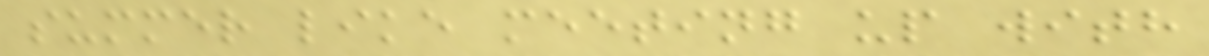summer like meeting up with
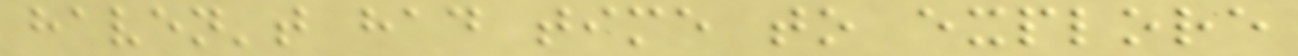haven't had time to explore
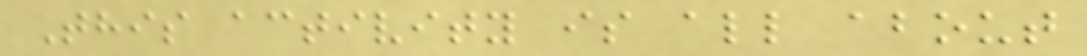This activity is all about
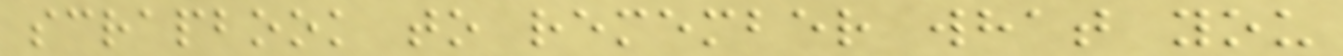scrapbook to remember what you
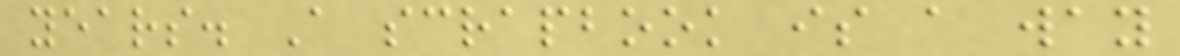years. A scrapbook is a way
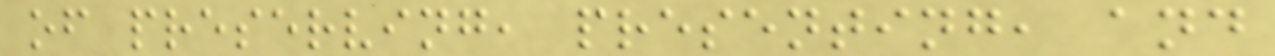of preserving, presenting, and
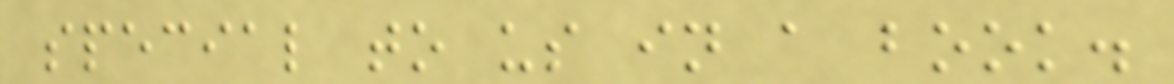special to us in a book.
